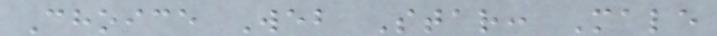Choice Web Star: Male
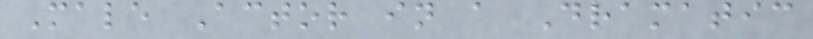Male Actor in a Dramatic
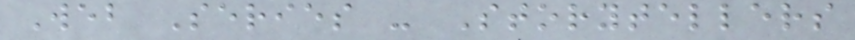Web Series - Storytellers
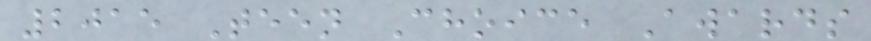2015 Teen Choice Awards
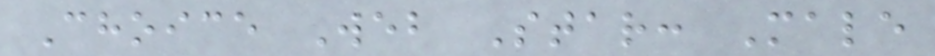Choice Web Star: Male
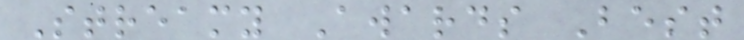Streamy Awards Best
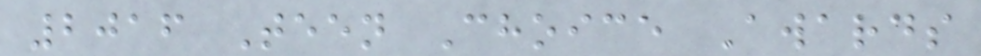2016 Teen Choice Awards
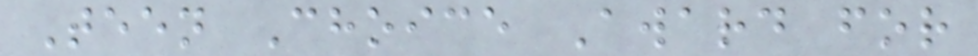Teen Choice Award for
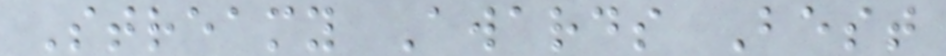Streamy Awards Best
